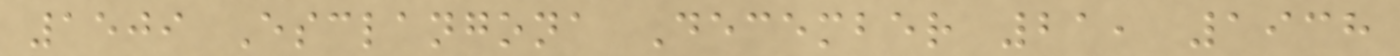1509 Esclangona December 21, 1938
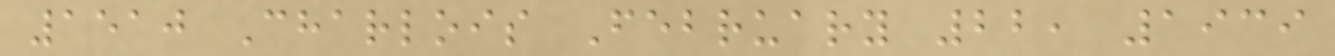1510 Charlois February 22, 1939
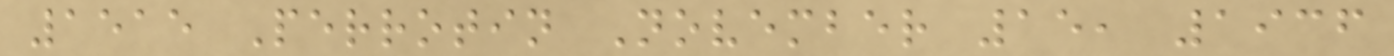1515 Perrotin November 15, 1936
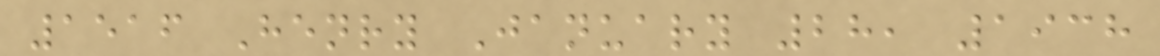1516 Henry January 28, 1938
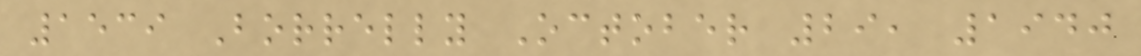1539 Borrelly October 29, 1940
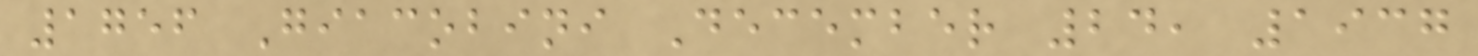1756 Giacobini December 24, 1937
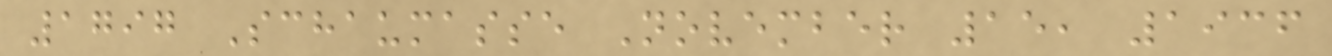1797 Schaumasse November 15, 1936
